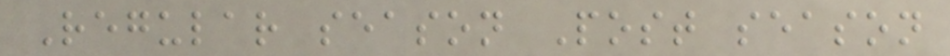Regular season Post season
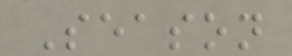Season
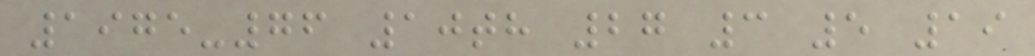1975-76 10th 27 3 5 19
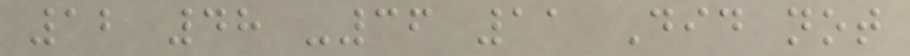12 48 -36 11 Did not
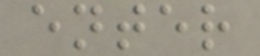enter
